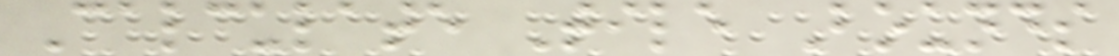Calculate Tile Bounds
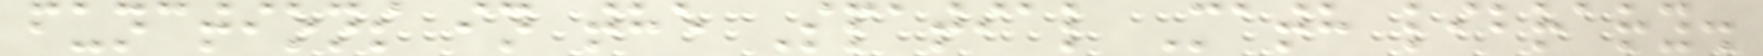functions in the Spatial Math library.
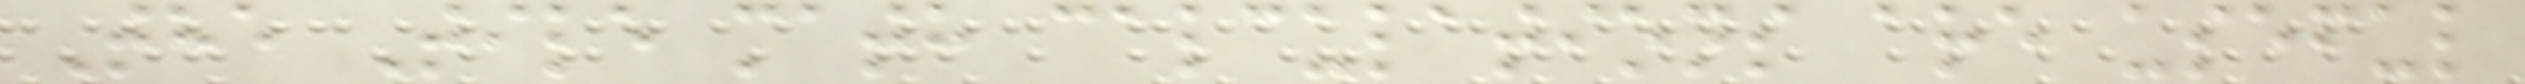The Tile math calculations are useful
